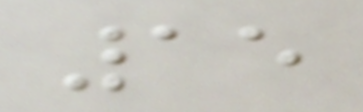15
